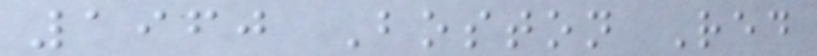1960 Boston Red
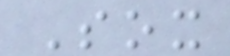Sox
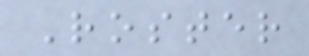Roster
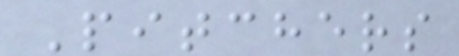Pitchers
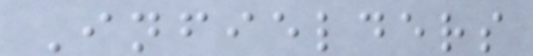Infielders
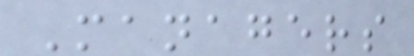Managers
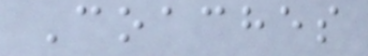Coaches
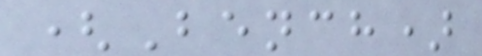(Bench)
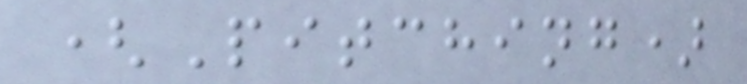(Pitching)
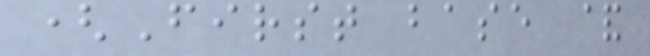(First base &
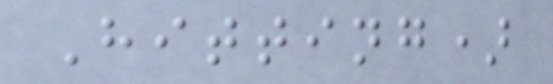Hitting)
